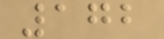172
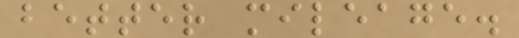better mileage.
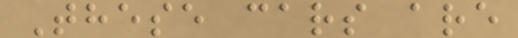These cars are
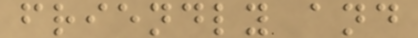friendly and
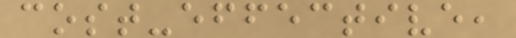cost-effective,
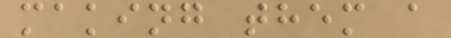making them a
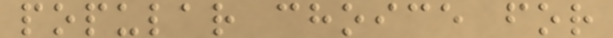popular choice for
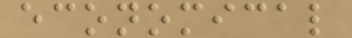economical
